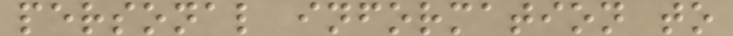personal information to
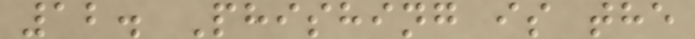12. Phishing is the
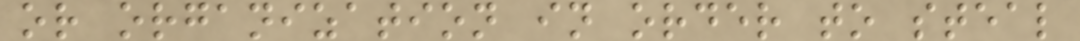or organization in order to steal
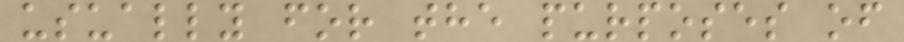usually for the purposes of
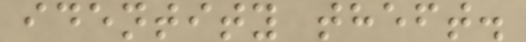identity theft.
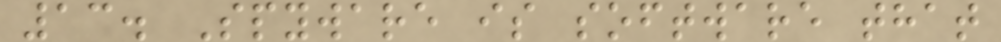13. Spyware is software that
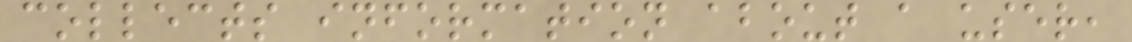collects information about a user,
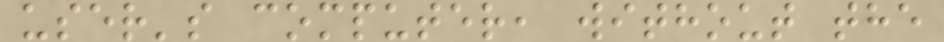user's computer, without the
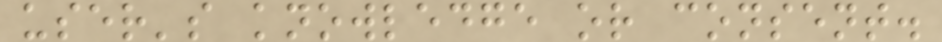user's knowledge or consent.
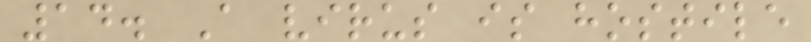14. A virus is hostile
